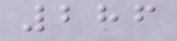286
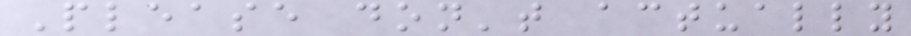Please don't actually
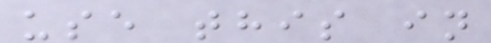use this in
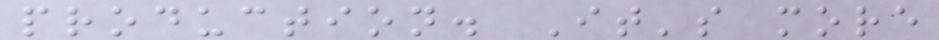production. It's more
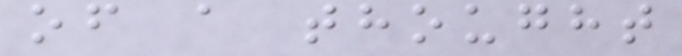of a thought
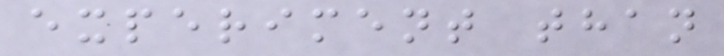experiment than
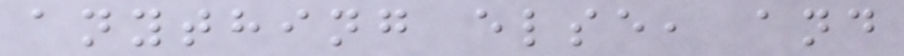anything else, and
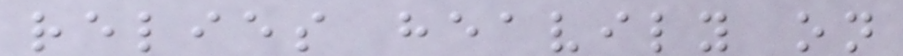relies heavily on
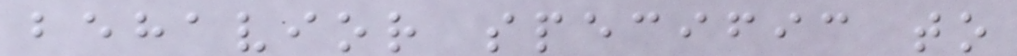behavior specific to
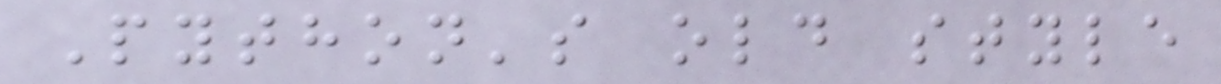Python's old style
